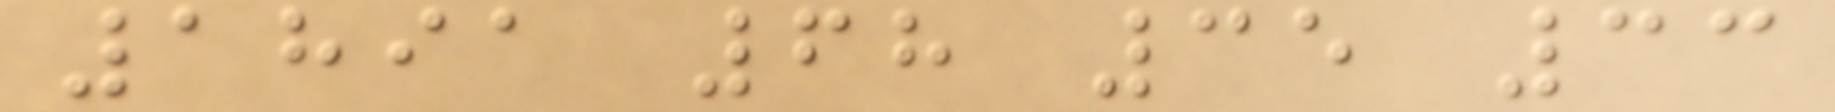1891 68 35 33
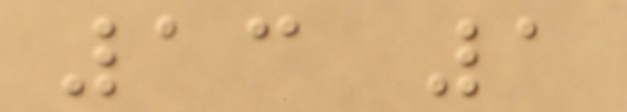13 1
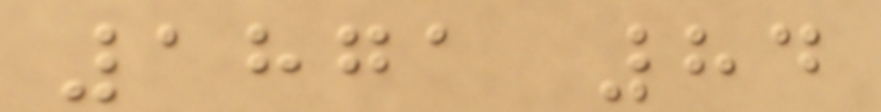1871 84
